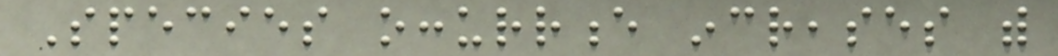Species occurrence increases with
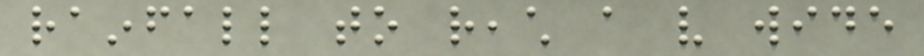rainfall to reach a very wide
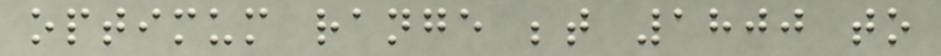optimum range between 1800 to
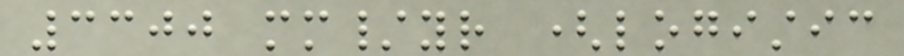3300 mm/yr (logistic
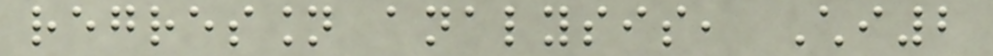regression analysis, Chi2
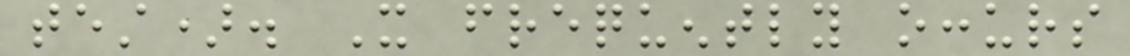test). It frequently occurs
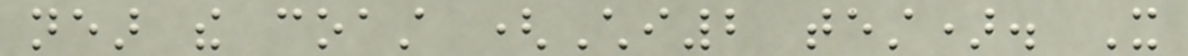near the coast (Chi2 test). It
